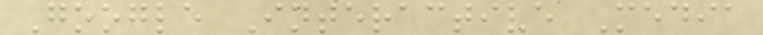Google Interactive Media
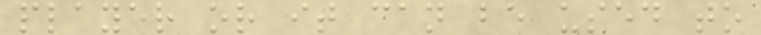player or it can be used to
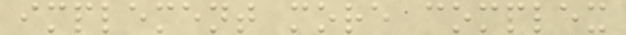implement more complex
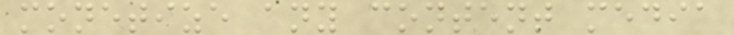monetize any content media
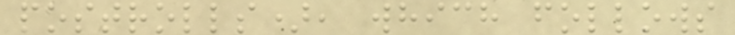postrolls), which follows
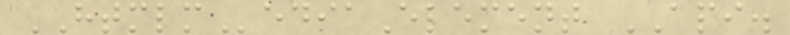HTMLMediaElement API.
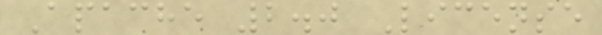Apache 2.0 License
